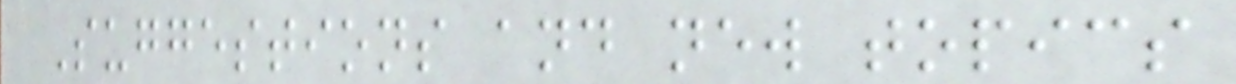Suggestions and new topics
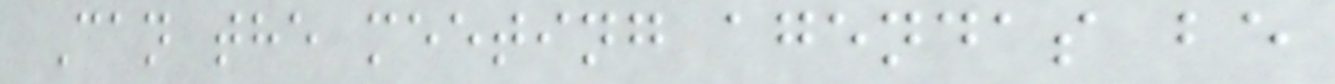Can the meeting agendas be
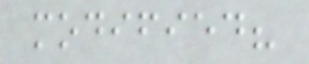modified?
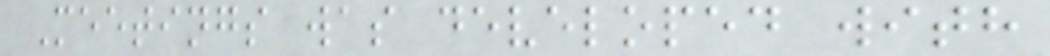Meetings was developed with
